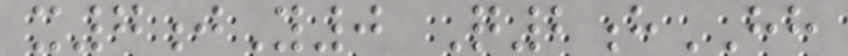x7jY0 Q2hHH
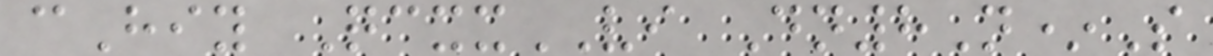cHiy QcxxVI Dn8N*S
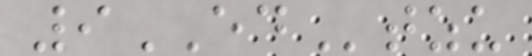9EDtzu
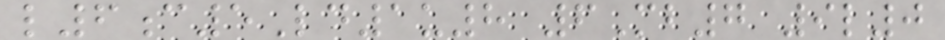l6c5Ld1u8 6Mb7 9l0
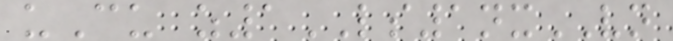uCu z1LS1nxVN
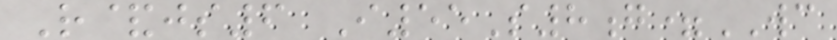R&js6 I55S8g=WC
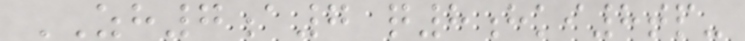ZH7a7 q8hki8tp-
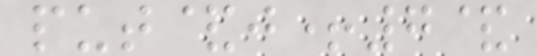put&j+7&
